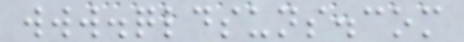www.qldsuns.com
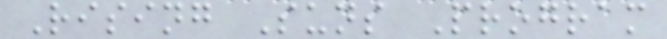Rising Suns Program
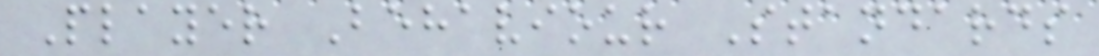Player Behaviour Standards
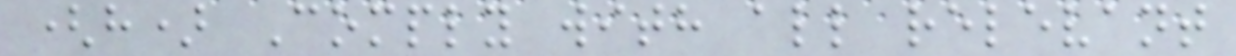(h) Comply with all relevant
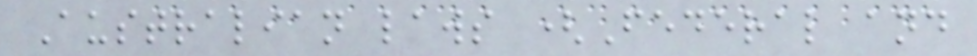Australian laws (Federal and
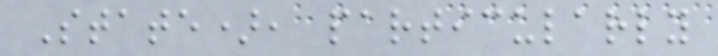State), particularly
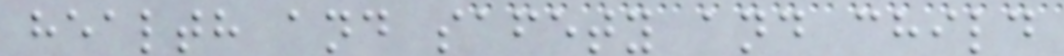health and safety and child
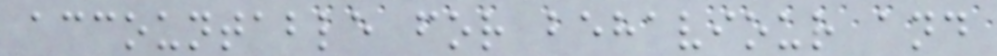accountable for behaviour and
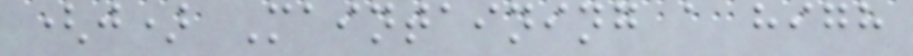(j) Maintaining a high
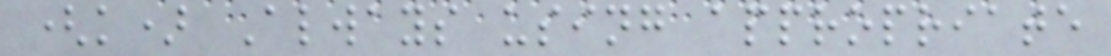(k) Always using appropriate
